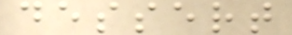dessert
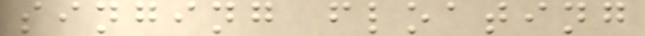singing floating
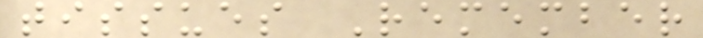tissues Remember
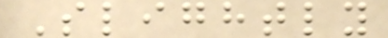Slightly
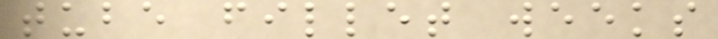tube fillet weeks
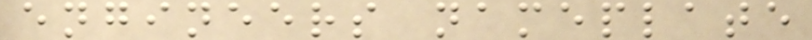engineers nameplate
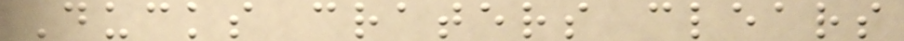Ducks craters clears
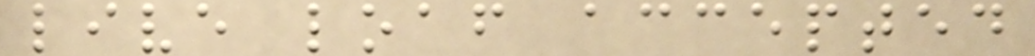live loaf accepted
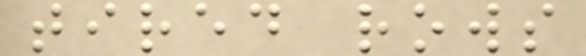tired rows
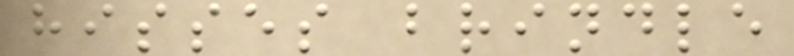hisses brindle
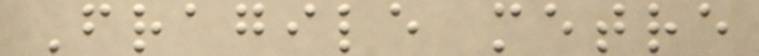Fragile metre
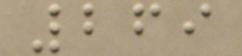269
